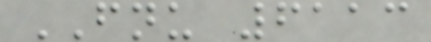FNU 6113
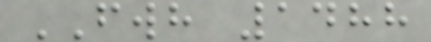FWH 1488
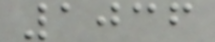1036
